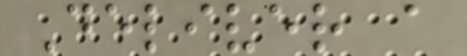Deliver a
